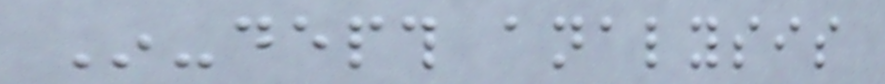In-depth analysis
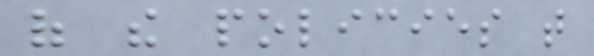of the policies that
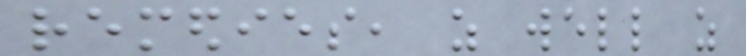remedies, as well as
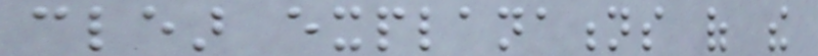clear explanations of the
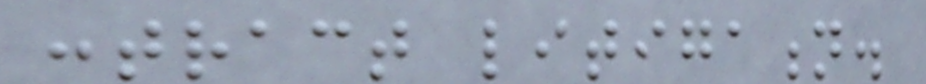contract litigation.
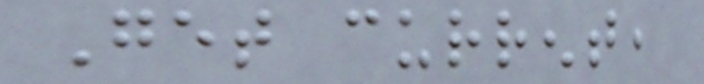Get current,
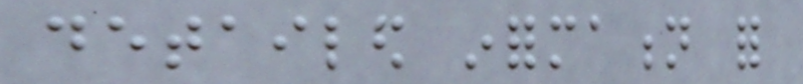detailed information for
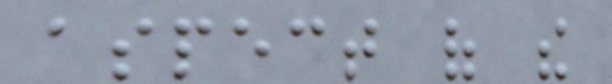aspect of the
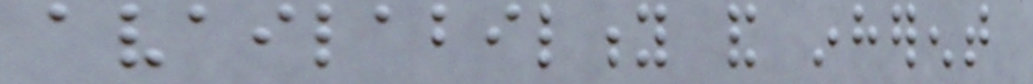availability and inherent
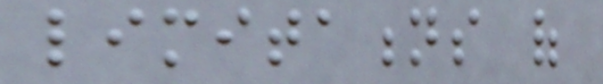limitations of
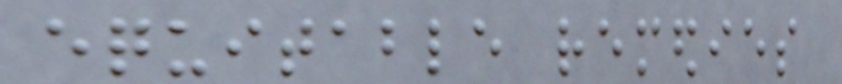equitable remedies
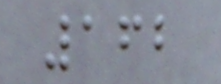162
